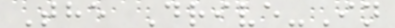The Drive-In
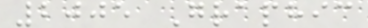2005 Graphic
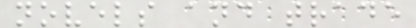novels and trade
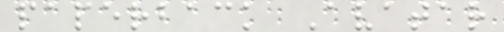paperback Avatar
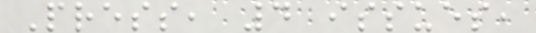Press, 4 issues,
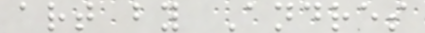art by Andres
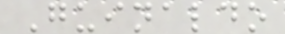Guinaldo
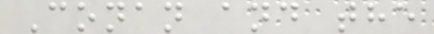Conan and the
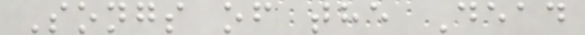Songs of the Dead
